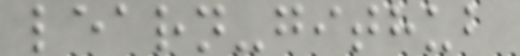learn-github
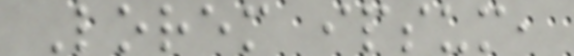Lorem ipsum,
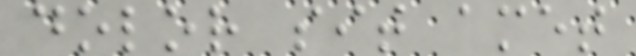dolor sit amet
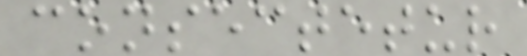consectetur
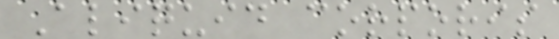Aliquid corporis
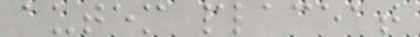autem placeat
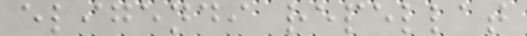eligendi repellat
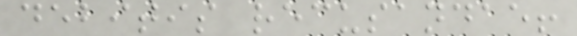debitis recusandae!
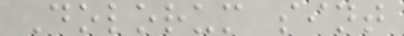Dolorum sint
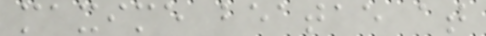maxime beatae at
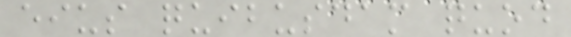eius quibusdam quod
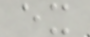ex
